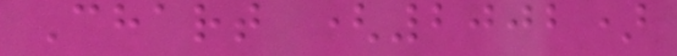Chart (2002)
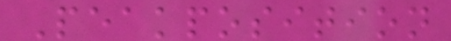Peakposition
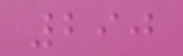290
